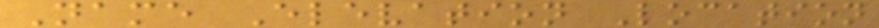Name Elevation Location
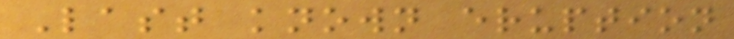Last known eruption
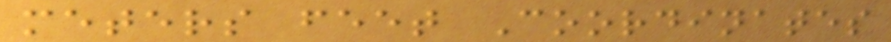meters feet Coordinates
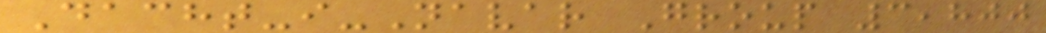Dacht-i-Navar Group 3,800
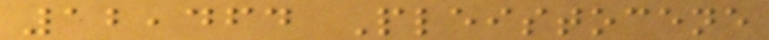12,464 Pleistocene
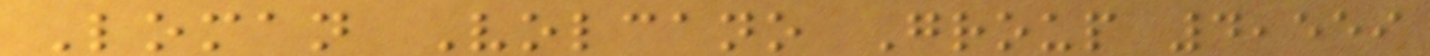Loman Volcano Group 4,559
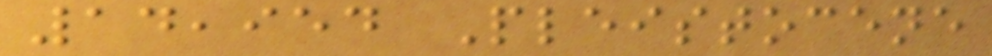14,954 Pleistocene
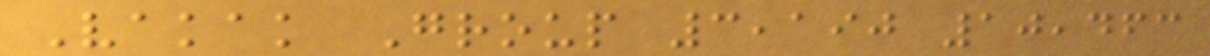Vakak Group 3,190 10,463
